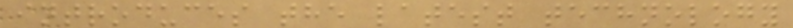introduces the latest technology
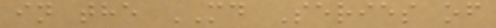in the MD Series of
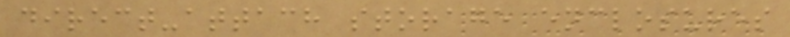direct-attach storage enclosures
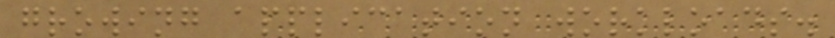growing application workloads.
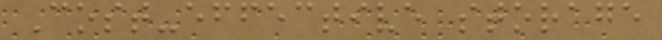Cost-effective storage
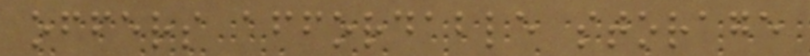offers affordable storage
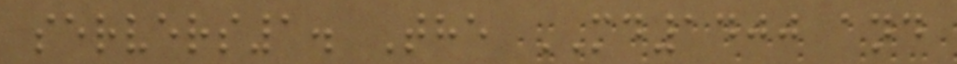servers1. The MD1400 and
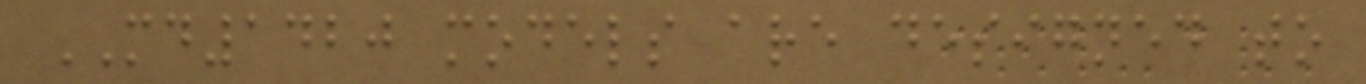MD1420 models are designed to
